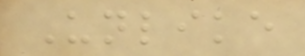Unlike
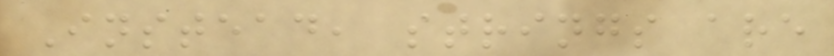Instead, strings are
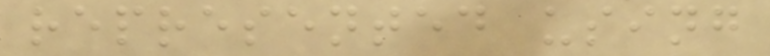represented using
